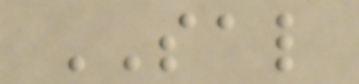SAL
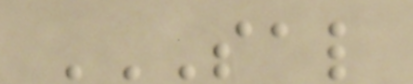SAL
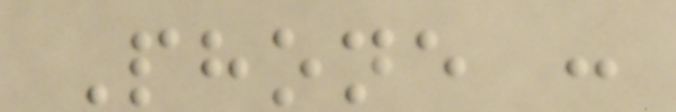Phone :
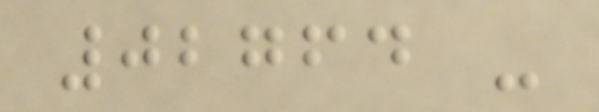02764 -
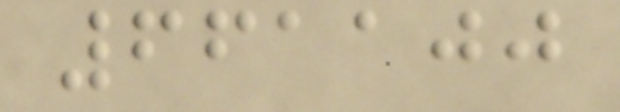661100
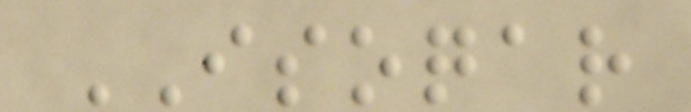ISOQAR
